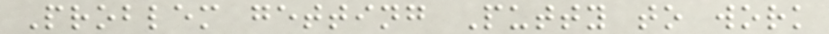Problem getting Putty to work
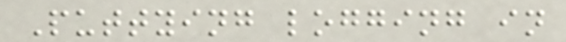Puttying logging in
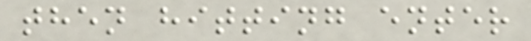then hitting enter
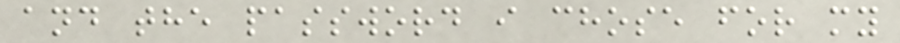and the password i chose for my
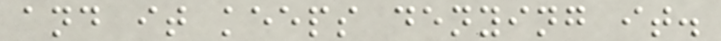and it keeps denying it.
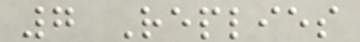7 Replies
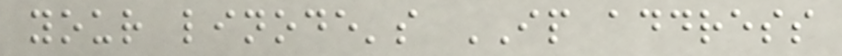your linode's IP address
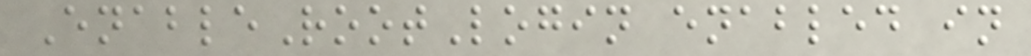EnableRootLogin enabled in
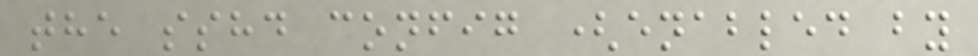the sshd config (enabled by
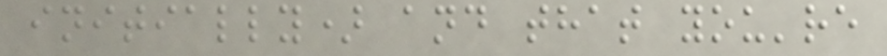initially) and that you're
